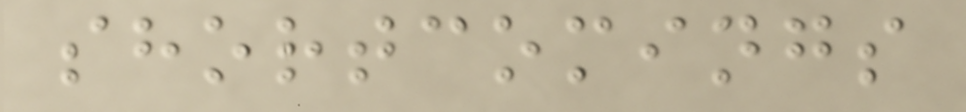shortcomings
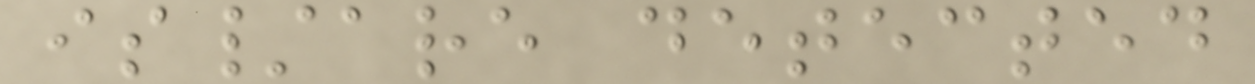is/are detected
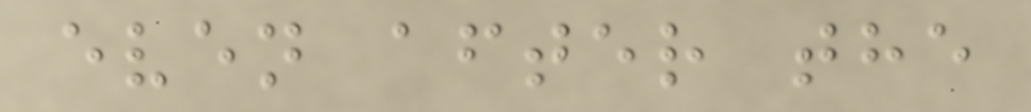even after the
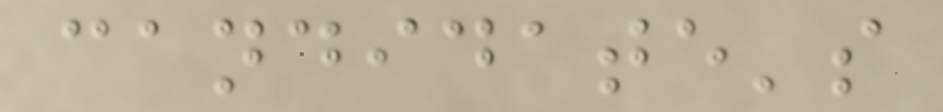candidate's
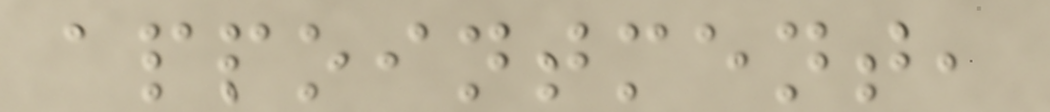appointment,
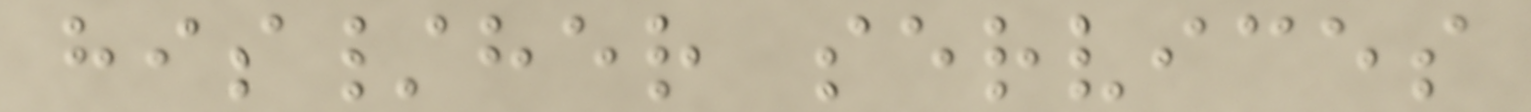his/her services
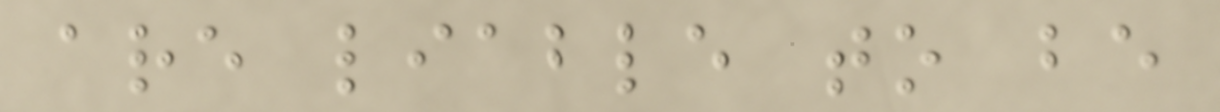are liable to be
